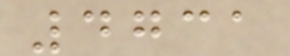4731
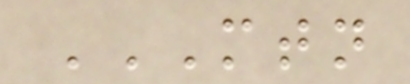MTN
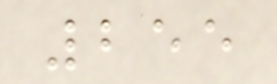255
